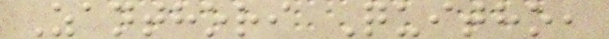Zanthori Quitho,
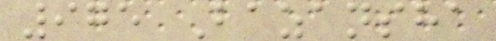975 Bazansha
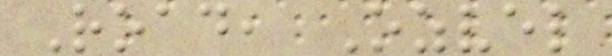Road, Ozvel
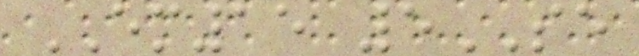EM15 5SE
